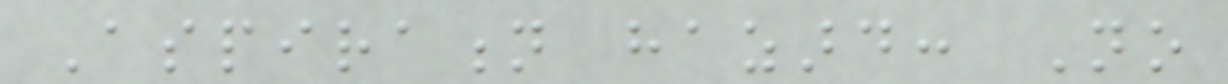Aspiration hazard: No
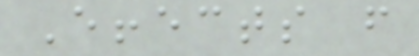Effects from
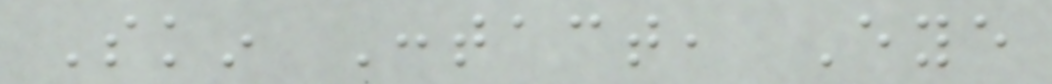Skin Contact, Eye
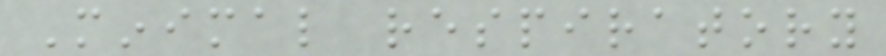Minimal respiratory
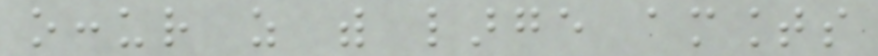occur as with large amounts
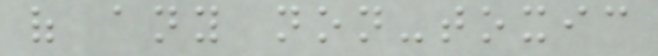of any non-toxic
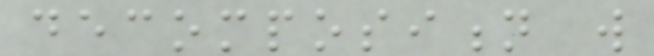decomposition will
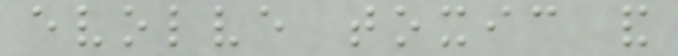evolve toxic and
